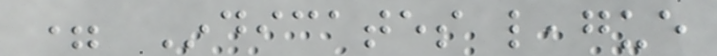= Indicates league
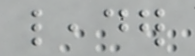leader
